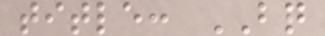title: BQ
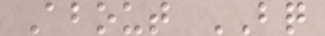About BQ
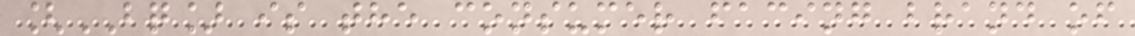[BQ] is the consumer facing brand of
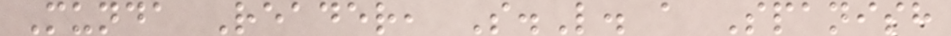Munda Reader, S.L. a Spanish
